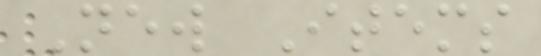New Items
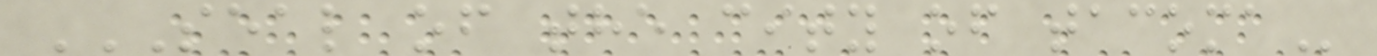SEAL OF THE CITY OF TACOMA
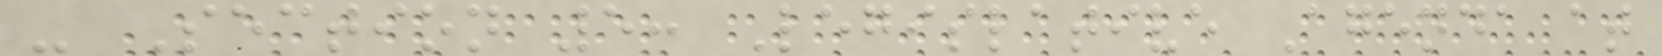- Section 5: Legislative Agenda at
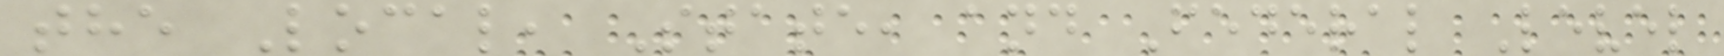the Local, State, and Federal Level
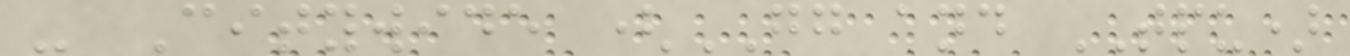- Citywide (GG and TPU)
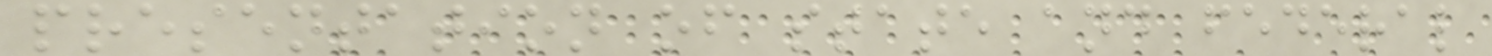presentation of state and federal
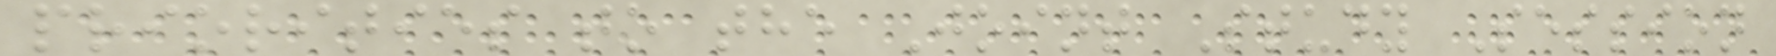priorities to the Joint Study Session
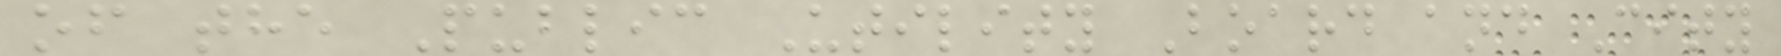of the Public Utility Board and City
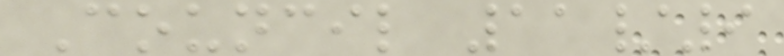Council 11/9
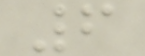6
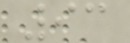93
